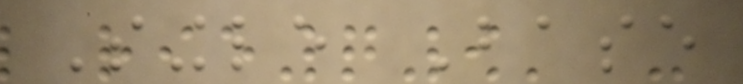Single Base
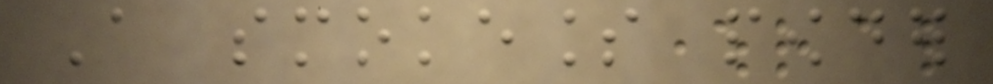A smokeless powder
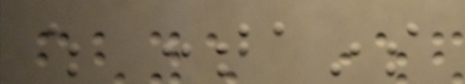which contains
